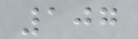107
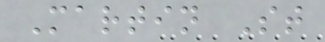Martin St
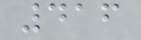416
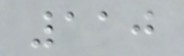110
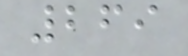269
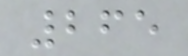265
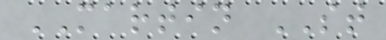MARTIN ST
